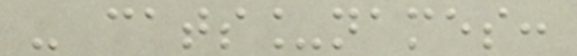- cats_names:
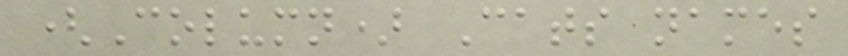(Column) Cats names
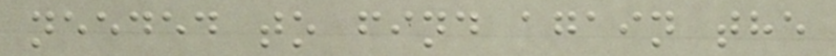needed to find again the
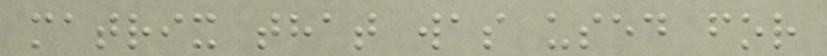matrix that was used for
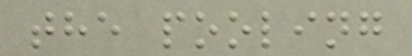the pooling
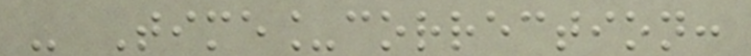- Time_correction:
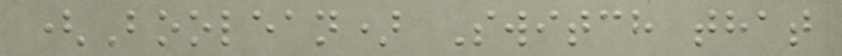(Boolean) Switch that
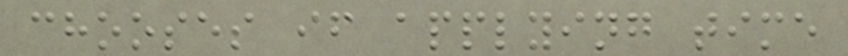chooses if applying time
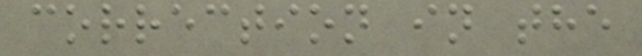correction in the
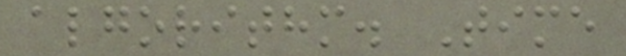algorithm. Time
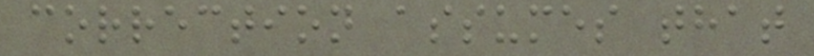correction assumes that
